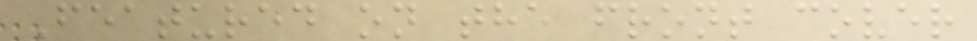Featured on the front cover
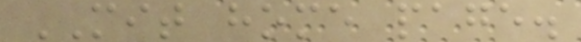MIT home page.
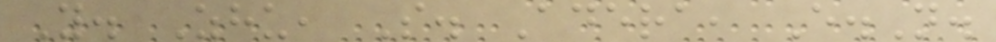Y. Zhu, S. Adera, E.N.
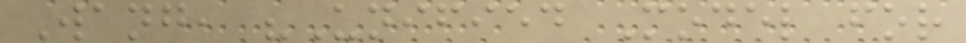Wang, "Unified Model for
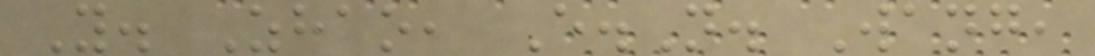Y. Zhao, E.N. Wang,
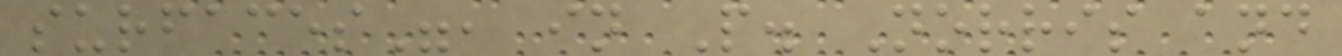surfaces", in P. Norris and
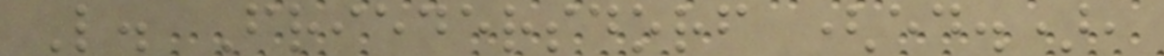L. Friedersdorf (ed.),
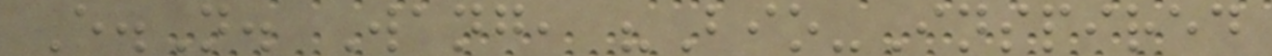E.N. Wang, "Bio-Inspired
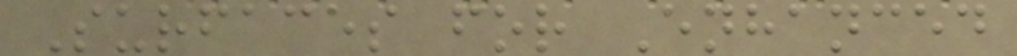Surfaces for Enhanced
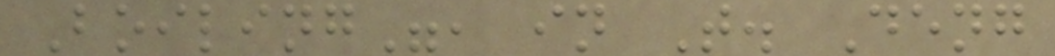Boiling", in T. Deng
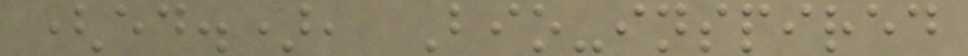(ed.), Bio-inspired
